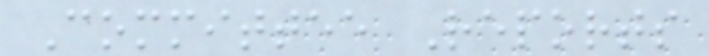Committee Reports
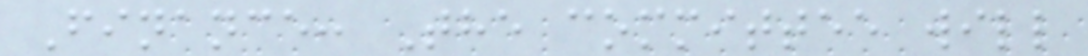Finance: The committee will
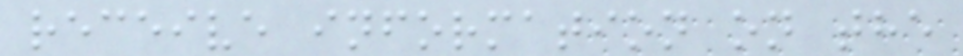receive information on the
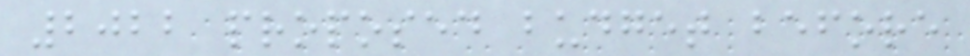2022 proposed budget before
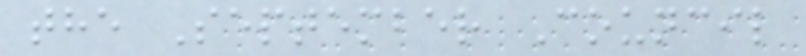the September Council
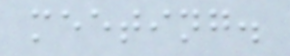meeting.
